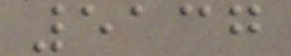5137
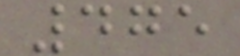475
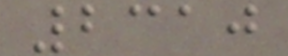2310
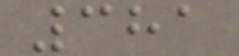381
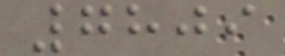7809
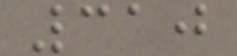310
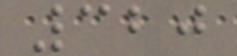320
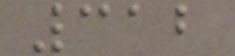312
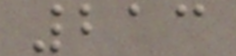213
